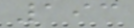193
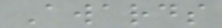Awards
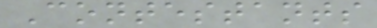Contestants
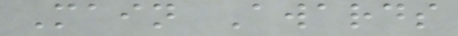Main Awards
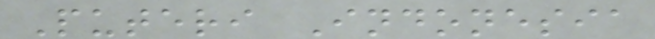Puteri Indonesia
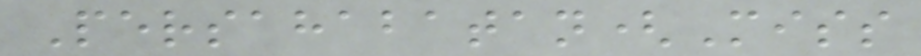Persahabatan(Miss
